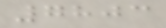7803
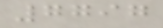7797
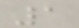1
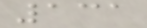131
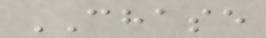CHASE
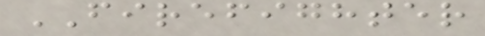FIREFIGHTER
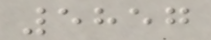5857
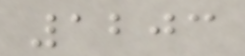1203
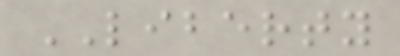LIBERTY
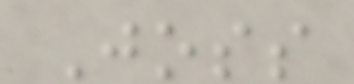Joss
